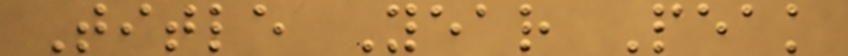Title Year Peak
